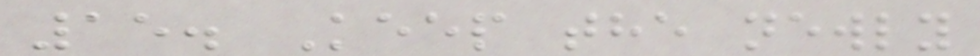15. Keep the newly
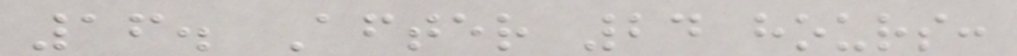16. After 24 hours:
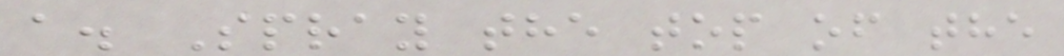a. Spray the top of the
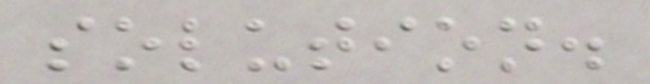solution.
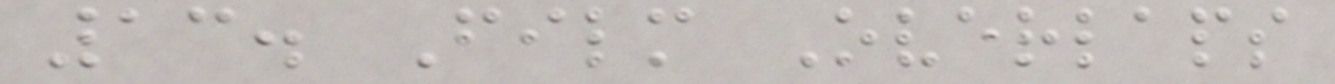13. Film Overlaps
